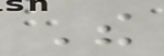The
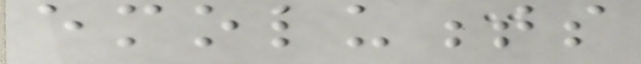emoluments
